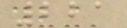221
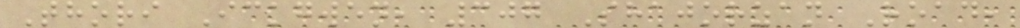Thori Ickgwen, 307 Shajorzan Road,
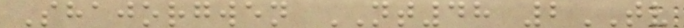Shajorgwen NT48 2TV
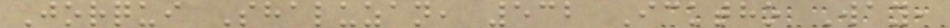Jorqui Shaluzan, 532 Icktho Way,
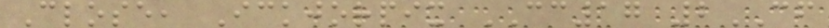Close, Ickjorpix CC17 2CF
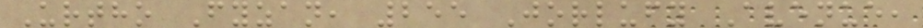Urtho Fyzan, 255 Jorlufy Avenue,
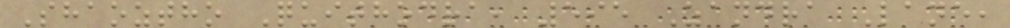Shaoztho Quithodra, 595 Zandra Lane,
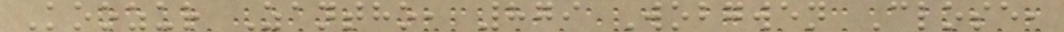Koozur Zantho, 879 Wobgwen Close,
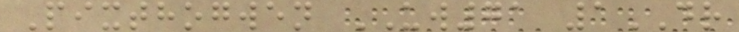Pixthogwen UW71 1DR
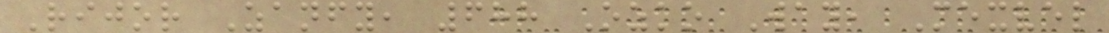Rijor Zanfy, 688 Ozko Way, Mexvel
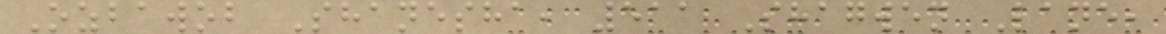Ozbawob Shanesha, 511 Shagwen Lane,
